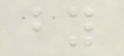by
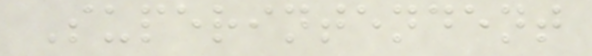Superintendent
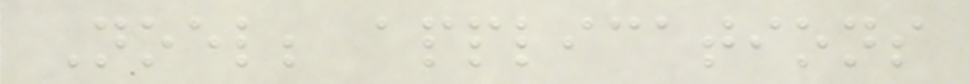Noel; applications
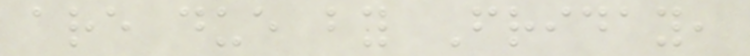are due by Friday,
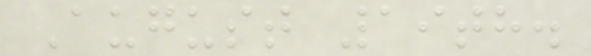August 19th.
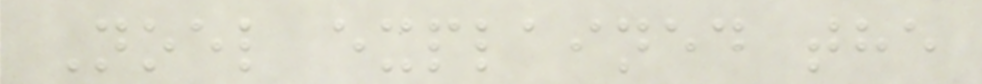Noel explained the
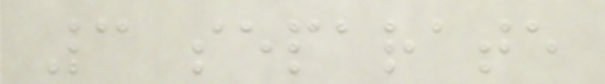3 separate
